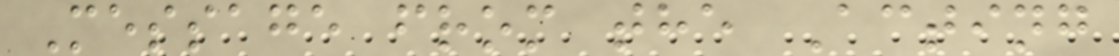Message from the Acting
